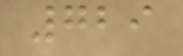729
